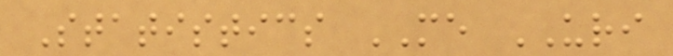Statistics ME URI
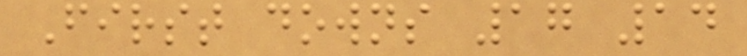First downs 17 14
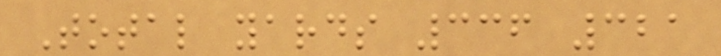Total yards 336 321
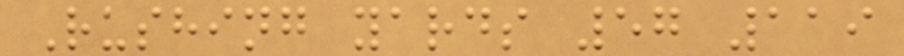Rushing yards 57 119
